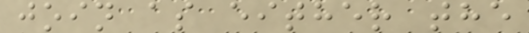join as either the
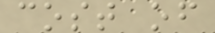cost of
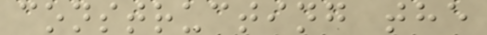constructing the
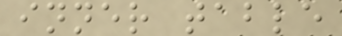inner table
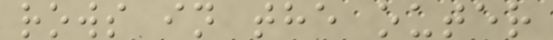rows in the outer
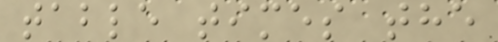table times the
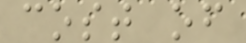cost of
